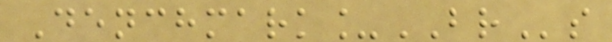Denchmark_BRs
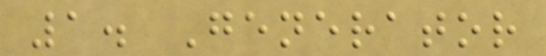1. Generator
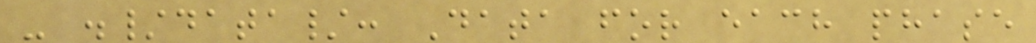- ./data/: Data for each phase
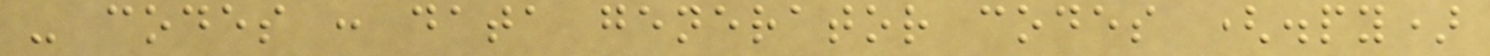- codes : data generator codes (.py)
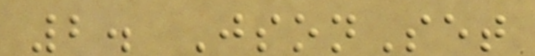2. JsonSet
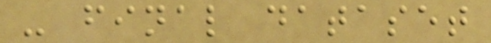- final dataset
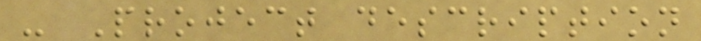- Project description
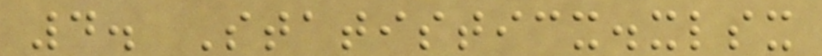4. Statisticx.xlsx
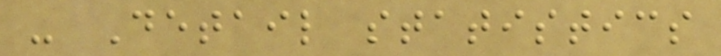- Detail statistics
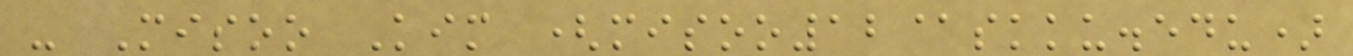- Misoo Kim (misoo12@skku.edu)
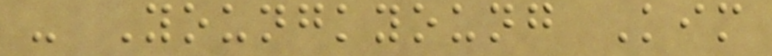- Youngkyoung Kim
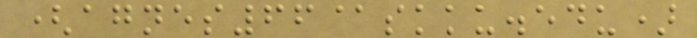(agnes66@skku.edu)
